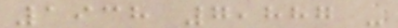1938 7,887 -
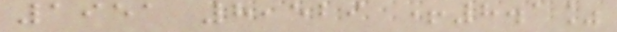1951 8,529 +8.1%
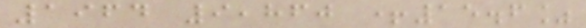1964 9,860 +15.6%
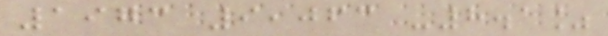1973 9,063 -8.1%
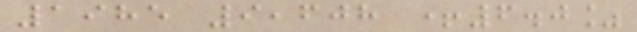1985 9,608 +6.0%
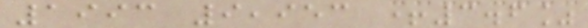1993 9,953 +3.6%
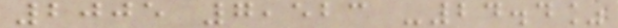2005 7,523 -24.4%
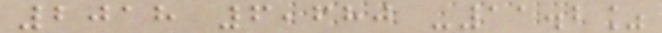2018 6,680 -11.2%
